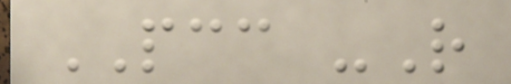PCC -R
